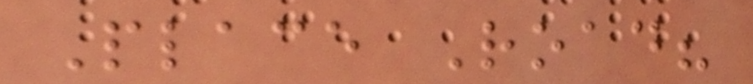Place Road?
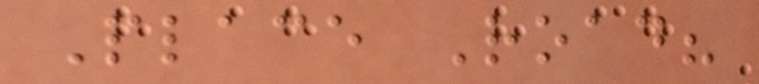Place Road?
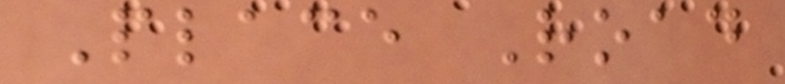Place Road
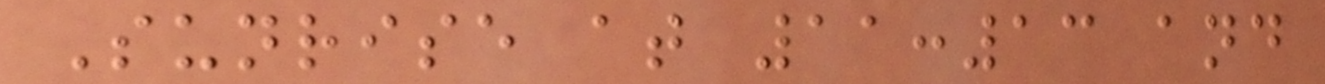Sunrise at 11:13 and
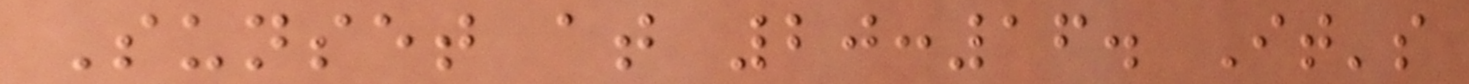Sunset at 20:16. It's
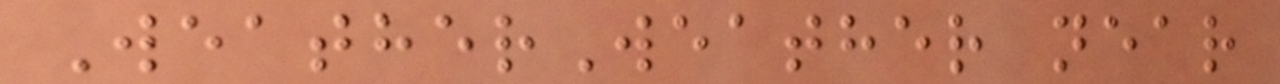WeatherWeather near
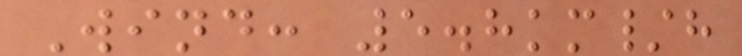Wind: 5.8km/h
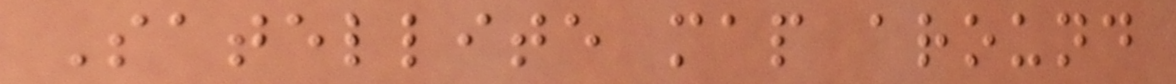Satellite map around
